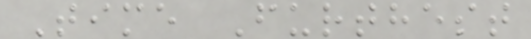Time Furthest
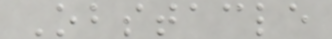Obstacle
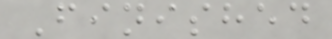Finished
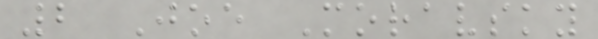2 Joe Moravsky
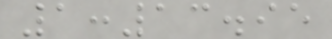1:13.95
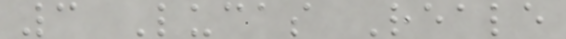3 Lucas Reale
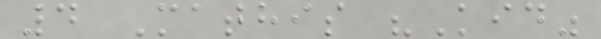4 Mathis "Kid"
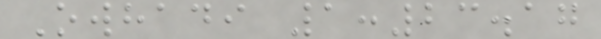Owhadi 1:23.17
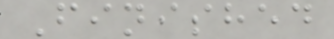Finished
